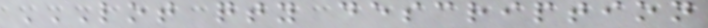LOT QTY DESCRIPTION
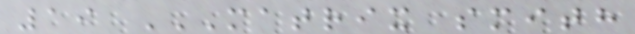19 MATRIX SMITH
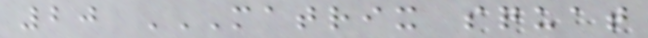20 MATRIX SQUAT
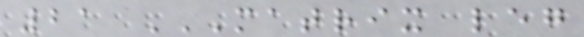21 MATRIX LEG
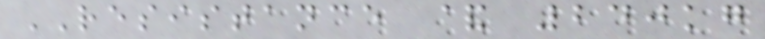RESISTANCE & 240kg
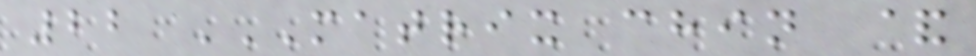22 MATRIX CHIN &
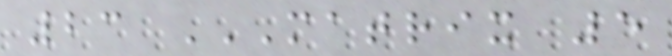23 MATRIX 5
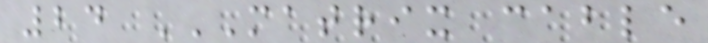24 MATRIX CABLE
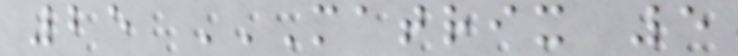25 MATRIX 5
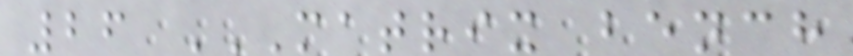26 MATRIX BENCH
